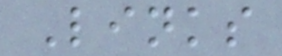Links
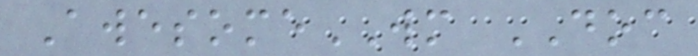AwesomeWM DOC
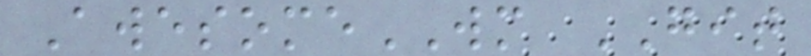AwesomeWM GIT
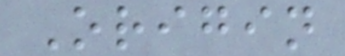Origin
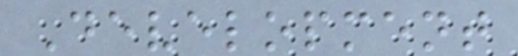Development
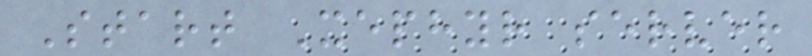Start Xephyr server
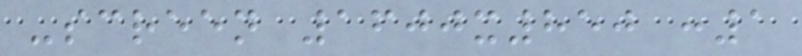-screen 1600x850 :1
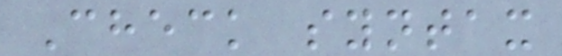Check syntax
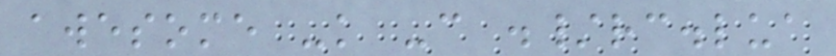awesome -k -c ./rc.lua
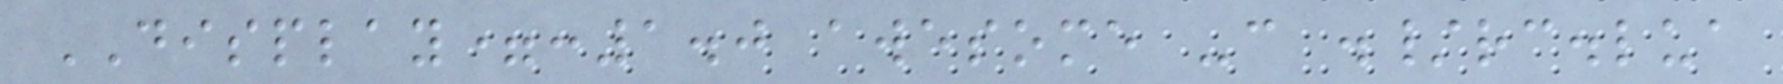DISPLAY=:1.0 awesome -c ./rc.lua
